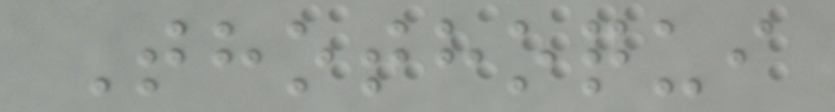Thothoqui
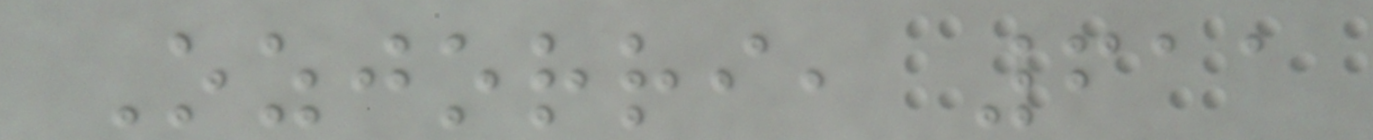Ozjorri, 611
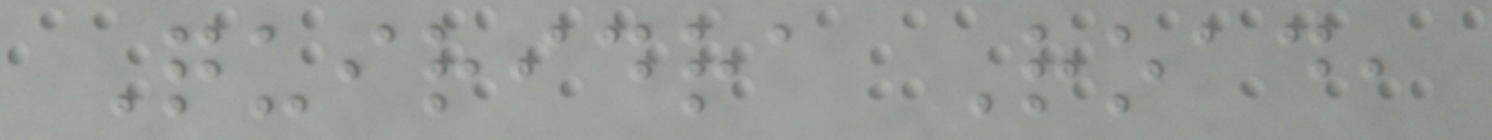Quiridra Road,
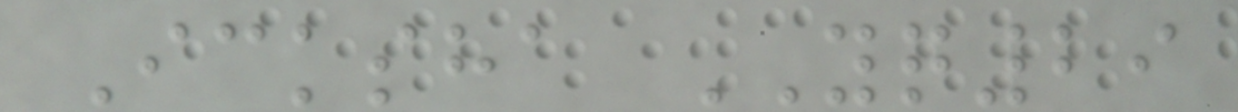Icksha YQ29
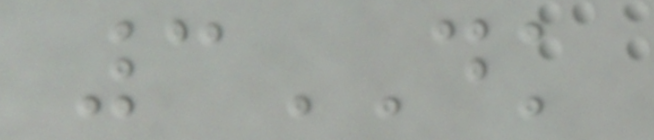3DK
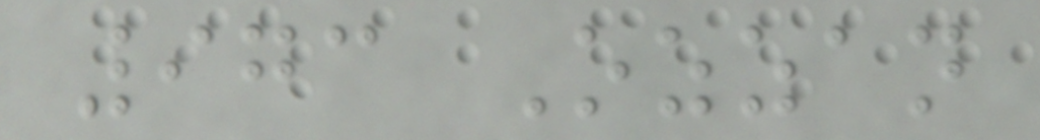973 Ozzan
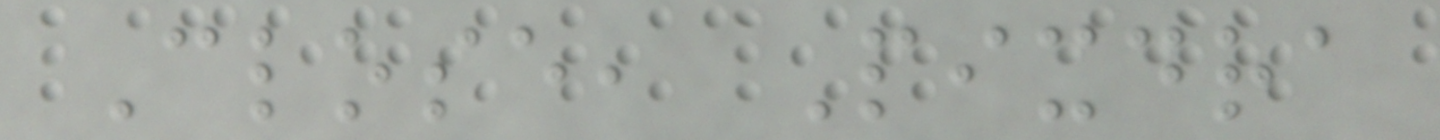Close, Pixdra
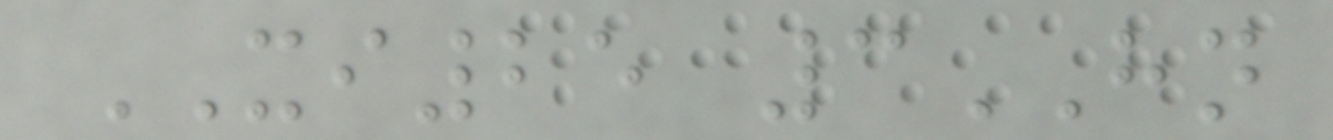XI25 3HN
